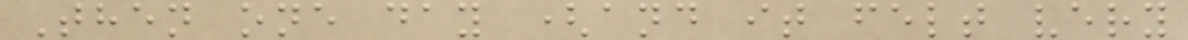Then one day (and it felt very
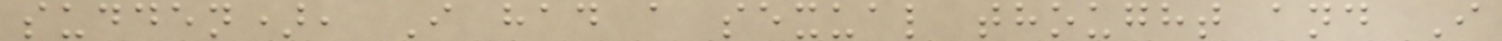sudden), I had a sexual thought and I
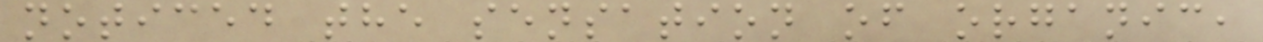noticed the sensation of organic,
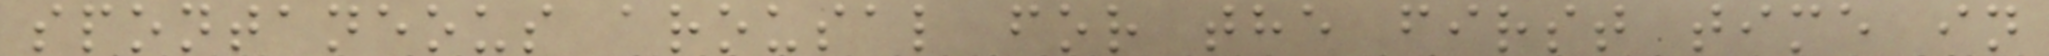spontaneous arousal for the first time in
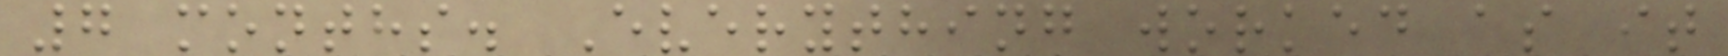7 months. Everything worked as it
